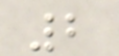2
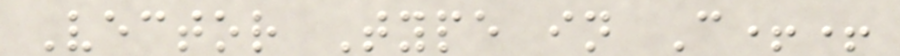Vector Type in C++
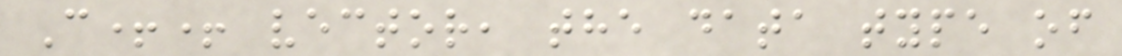C++ vector, the data type of
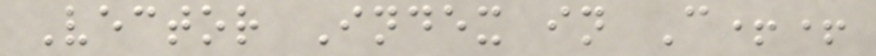Vector Index in C++
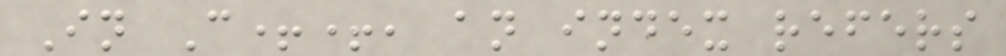In C++, an index refers
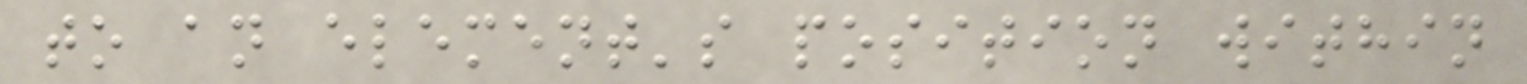to an element's position within
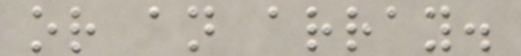or an array.
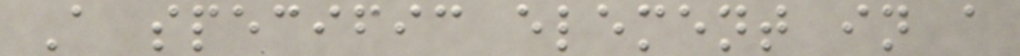A specific element in a
